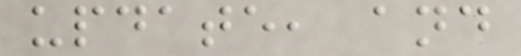update, and
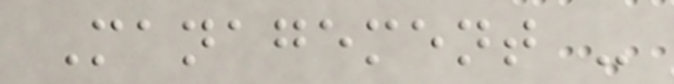Management -
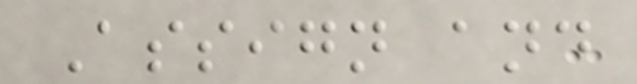Assign and
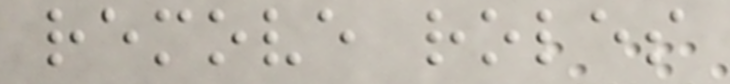remove roles
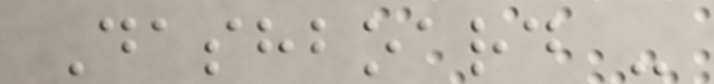Dashboard -
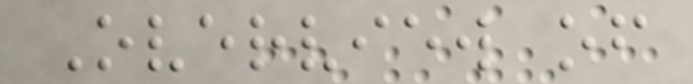Overview of
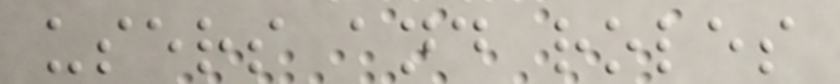users and roles
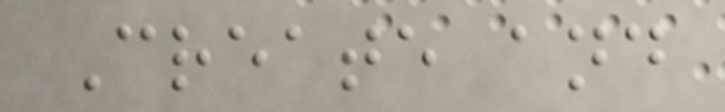Create and
